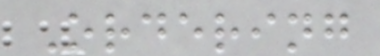Ordering
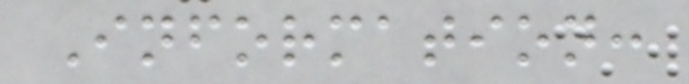Information:
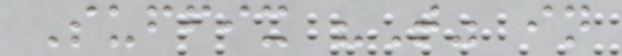Suffix "T" in
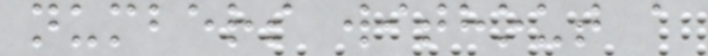numbers without a
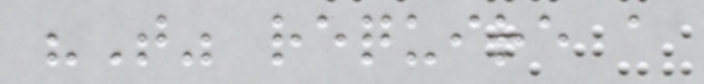"T" require a
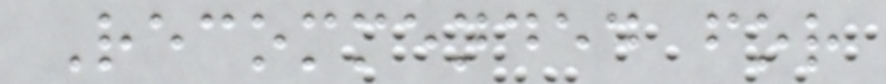Recommended for
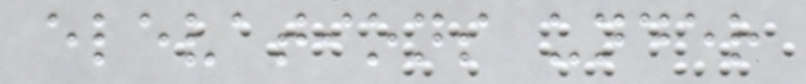elevations under
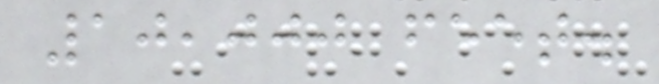10,000 feet.
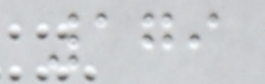179
